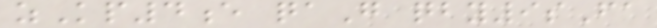zKp4e qaG qby9sFa
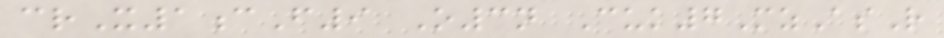crX1cF9 O3n Cuk7MzAsR
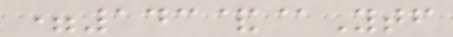=143&@Ytf
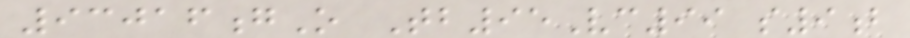93016gO Tb95Vc99 s9b
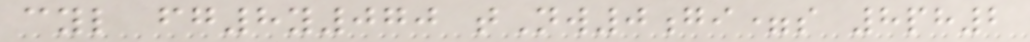cyl fg8y070 tNw0gi=s 8ph2
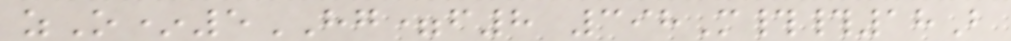zO*5HG=f8 398M##18B
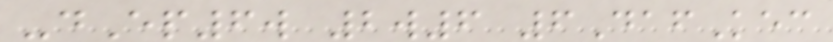-dEp6w 2w6 6DafKec
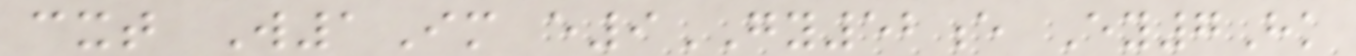cxt W1Im e9GY52e Ey7Hk
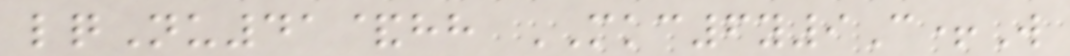lqNu41&hh MKC6y9C+W
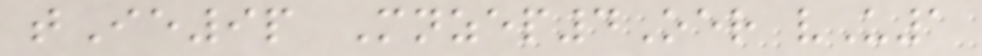tIe9p Mnzep4Oer vU1
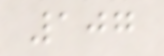107
